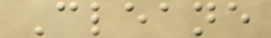Cleane
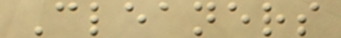Cleaners
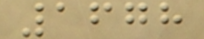1678
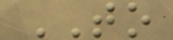TO
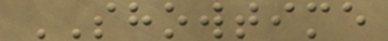SHOWTIME
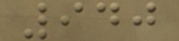940
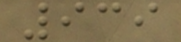939
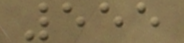555
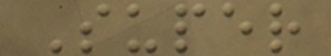Super
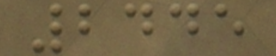2445
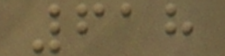618
